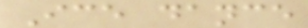Ice dance
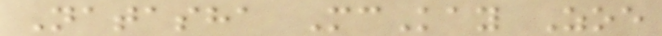Natasha McKay Zoe
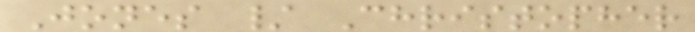Jones / Christopher
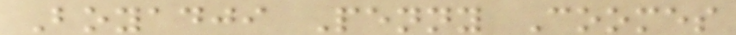Boyadji Penny Coomes
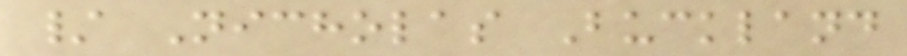/ Nicholas Buckland
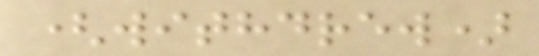(withdrew)
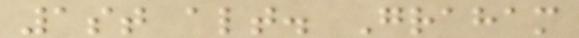1st alt. Graham
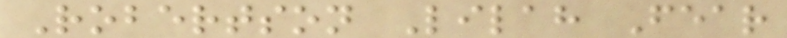Robertson Lilah Fear
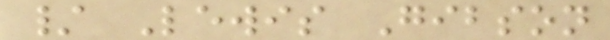/ Lewis Gibson
